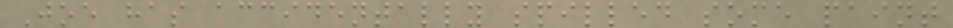Joe has accidentally spilled some paint
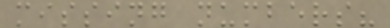missing numbers?
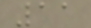11
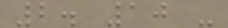2. 10 -
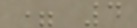= 4
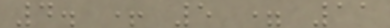4. + 5 = 11
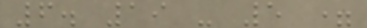6. 19 - 5 =
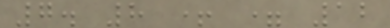7. 8 + = 12
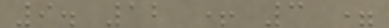9. 12 + 3 =
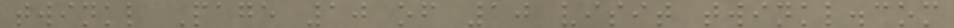twinkl Page 10 of 10 visit twinkl.com
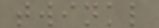twinkl
